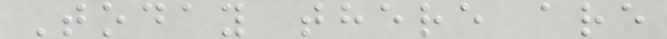Today there are
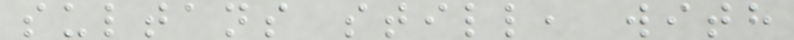sultans still, with
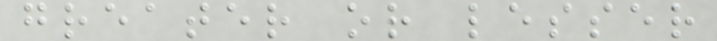greater or lesser
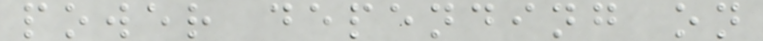power depending on
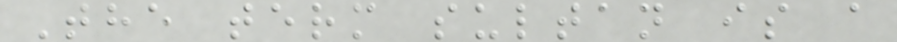The term sultan is a
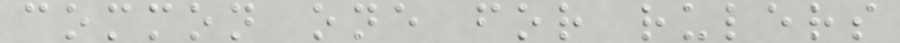common one for rulers
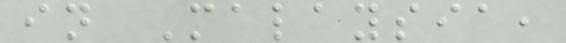in Malaysia,
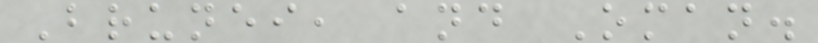Brunei, and Oman.
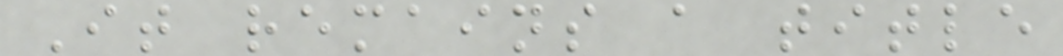It remains a title
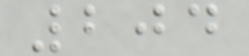204
